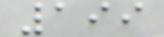199
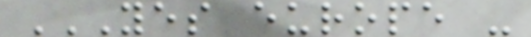YES EUROPE -
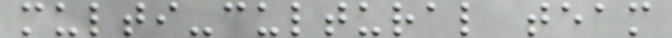multi-cultural team
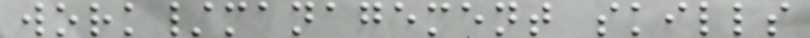work/management skills
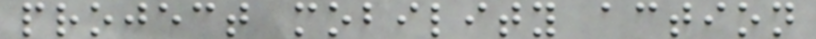project mobility action
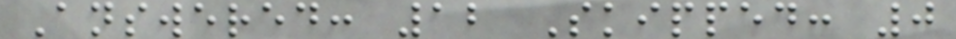Answered: 12 Skipped: 0
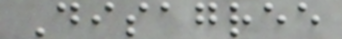Disagree
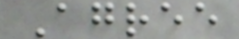Agree
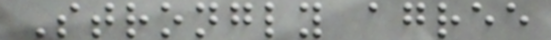Strongly agree
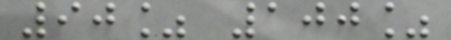90% 100%
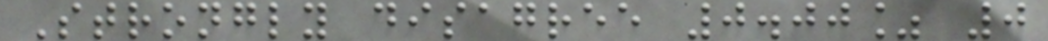Strongly disagree 0.00% 0
